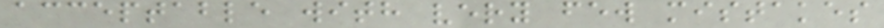acceptable with very few mistakes
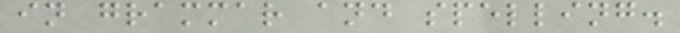in grammar and spelling.
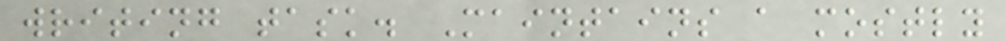writing task. Maintains a mostly
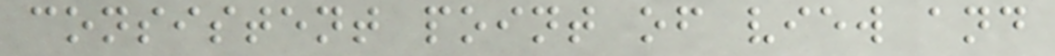consistent point of view and
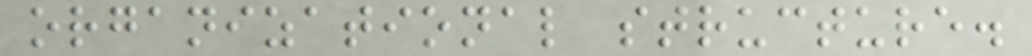organizational structure.
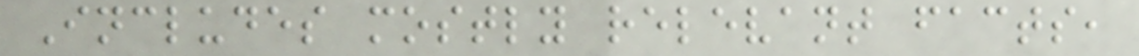Includes mostly relevant facts,
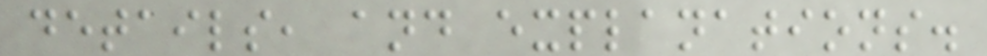details, and explanations.
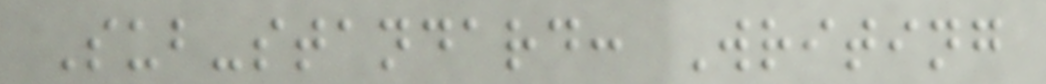Sub-standard: Writing
